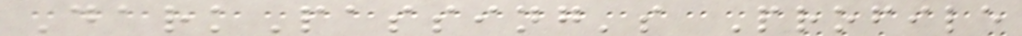DarkPassing's Profile
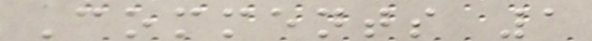Comments 1
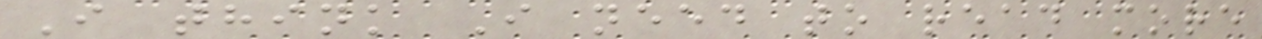I think I need to read more
